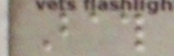Bath
